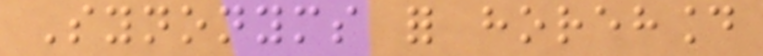Synonyms for horehound
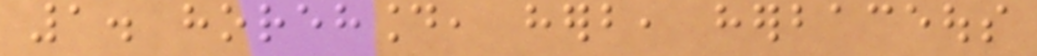1. horehound, herb, herbaceous
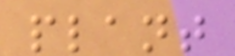plant
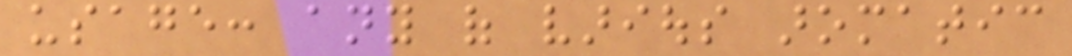usage: any of various aromatic
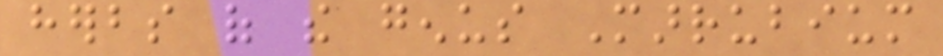herbs of the genus Marrubium
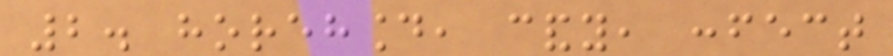2. horehound, candy, confect
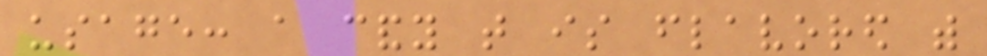usage: a candy that is flavored with
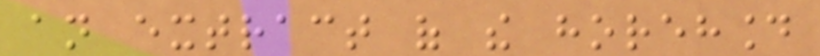an extract of the horehound
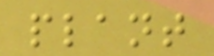plant
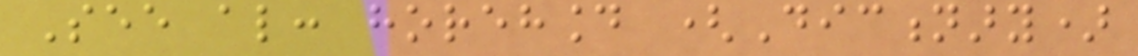See also: horehound (Dictionary)
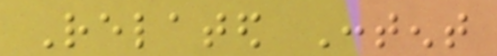Related Content
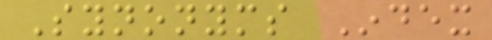Synonyms Index
